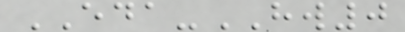EDA-HW0
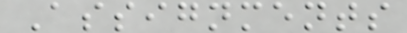Assignments
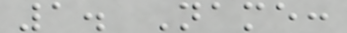1. Name:
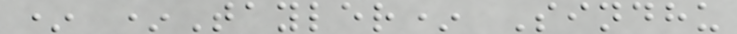* *Tayler* Sindhu
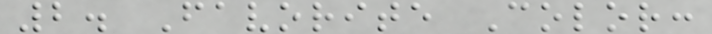2. Favorite Color:
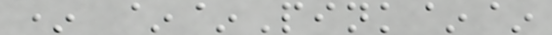* ~~Pink~~
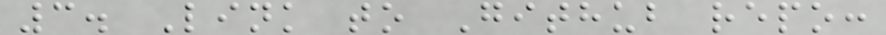3. Link to Github repo:
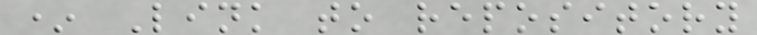* Link to repository
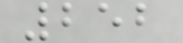252
